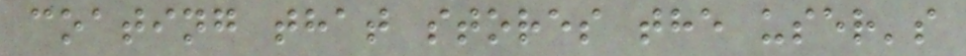coating that stores the user's
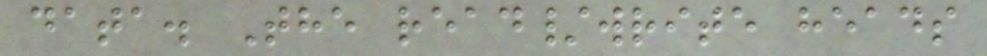data. The read/write heads
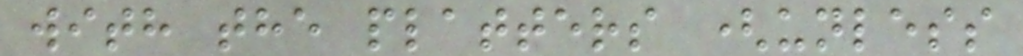with the platters (unless
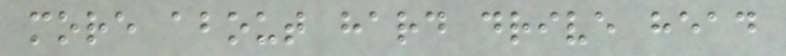more about hard drive head
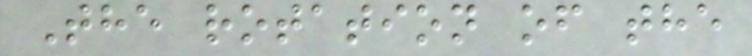The rotation of the
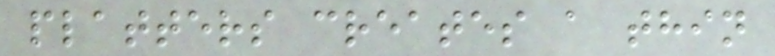platters creates a thin
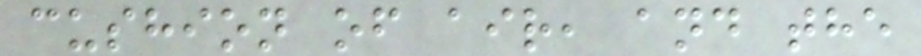cushion of air, and the
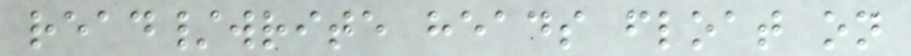read/write heads float on
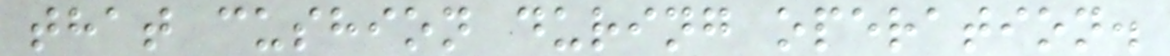that cushion during operation.
